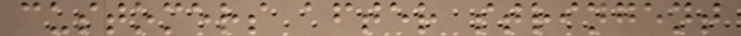customers after stringent
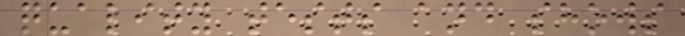quality tests and shows
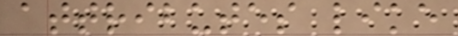attributes like
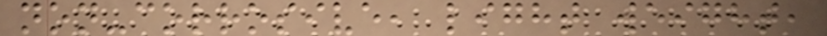non-corrosive, light weight,
